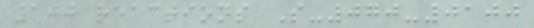100 reactions S-070-0100
